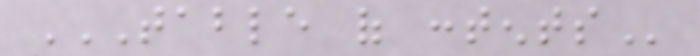TABLE OF CONTENTS
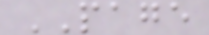PAGE
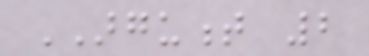ARGUMENT 2
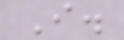I.
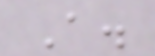A.
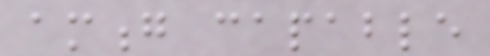among capable
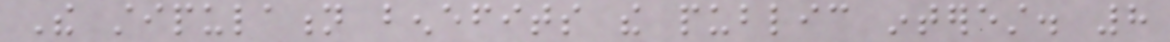The stipulation benefits the public interest. 8
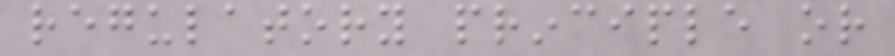regulatory principle or
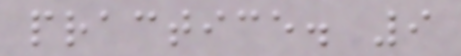practice. 9
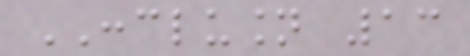CONCLUSION 13
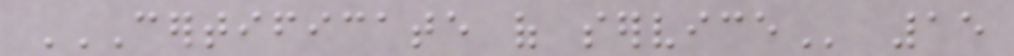CERTIFICATE OF SERVICE 15
